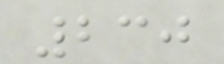230
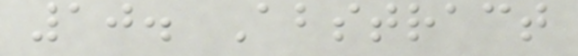10. Abstract
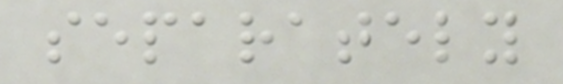separately
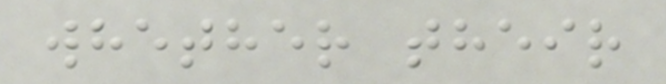whether their
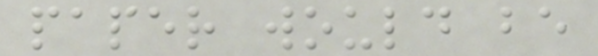paper would be
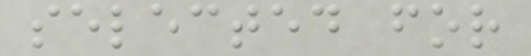selected for
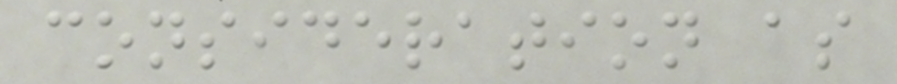consideration as
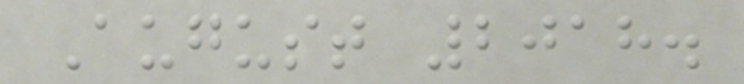August 2018.
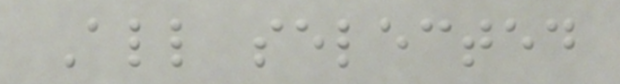All selected
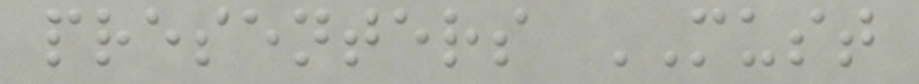presenters MUST
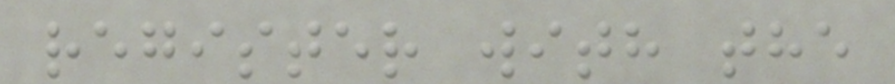register with the
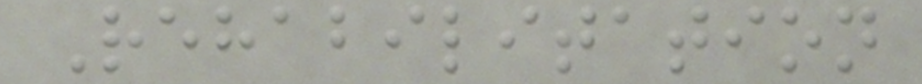Rehabilitation
